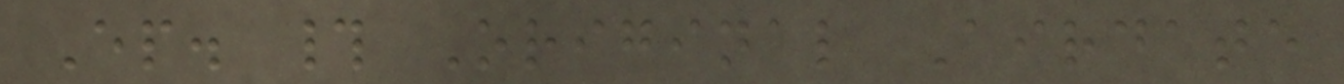Ep. # Original Airdate
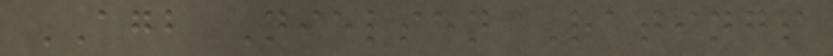AGB Nielsen Ratings
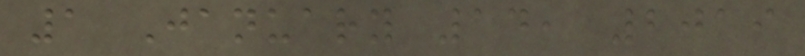1 January 14, 2019
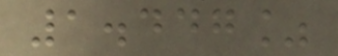1.447%
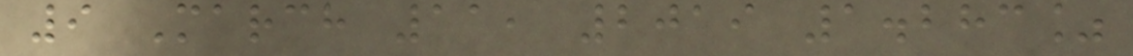9 March 11, 2019 1.283%
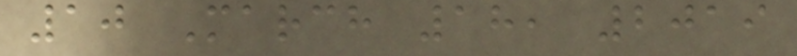10 March 18, 2019
